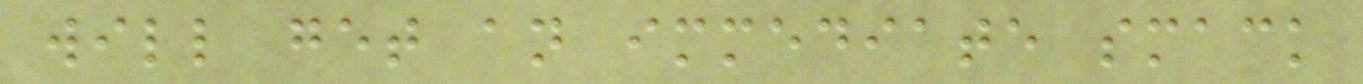will get an immediate smack
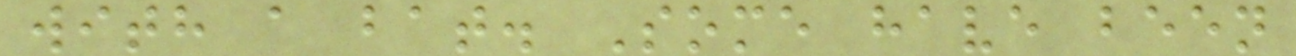with a bat. Some have been
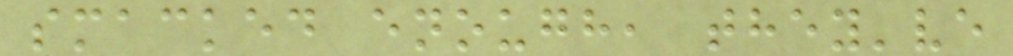smacked enough, they've
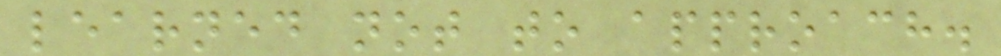learned not to approach.
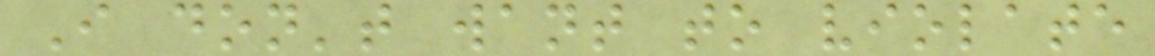I don't want to violate
